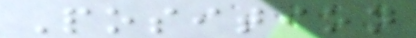Position
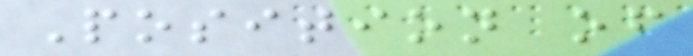Position of
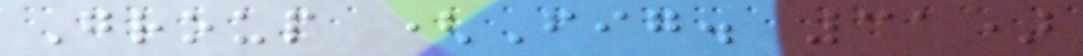Group (Fig. 31)
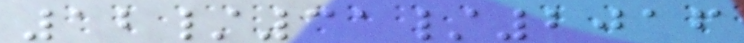12/31/2016
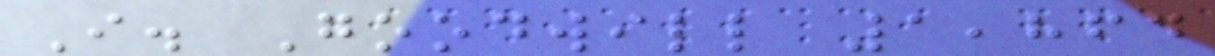I. Goodwill 1,864
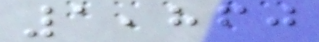1,860
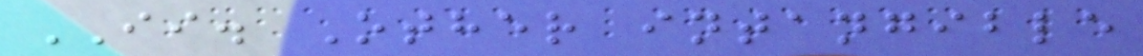II. Other intangible
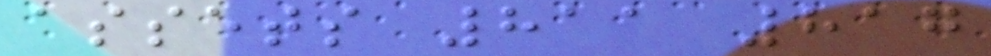assets 811 817
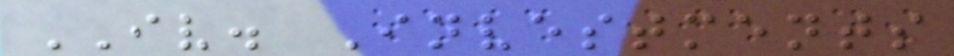IV. Investments
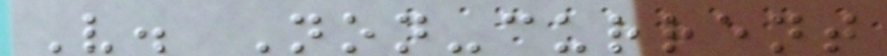V. Non-current
